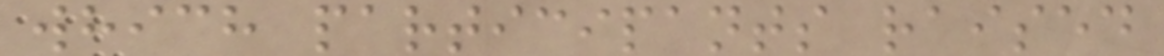which participants raised
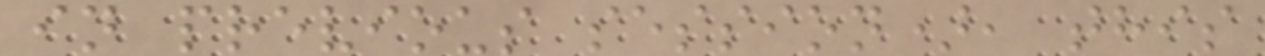in previous session), this
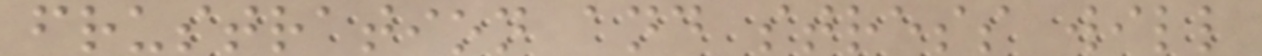frustration and stress will
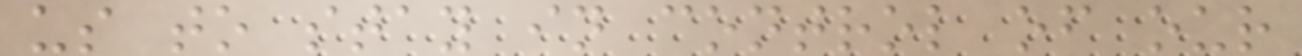us to stay in control of our
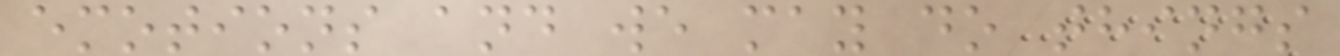emotions and we may do things
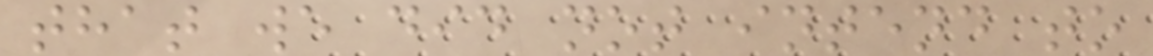that we did not intend to
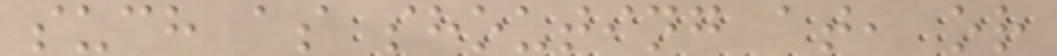such as shouting at, or
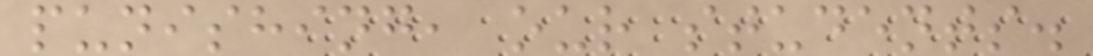punishing, our students.
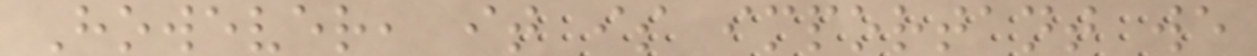However, it is important we
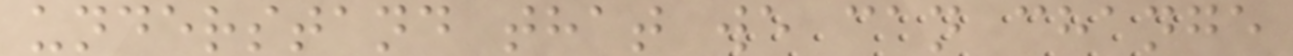understand that we can change
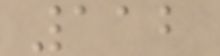112
